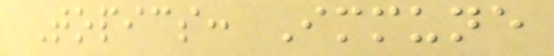Topics: Immune
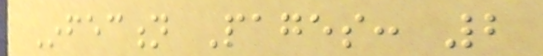Infection Pages: 2
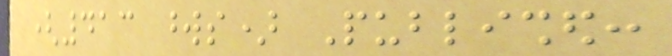(413 words) Published:
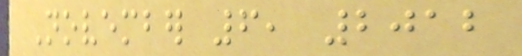November 6, 2012
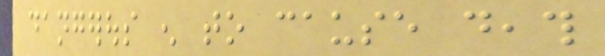dangerous enough to cause death
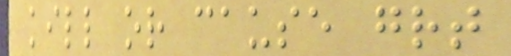kill or cause great
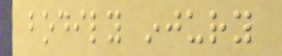bodily injury
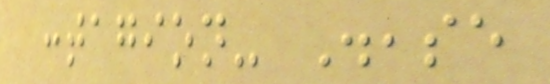contagion- Disease
